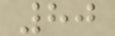80
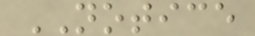NOTICE
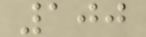100
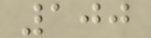100
